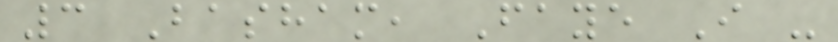3 Basham, Faye I -
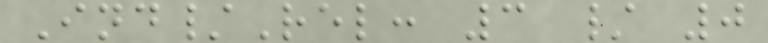Ind/Rel: 3 / 0
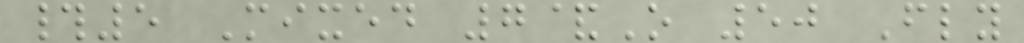#5 Mixed 7&O 50 Fly
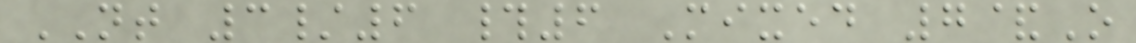NT 3/6 #6 Mixed 7&O
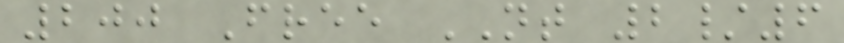200 Free NT 2/6
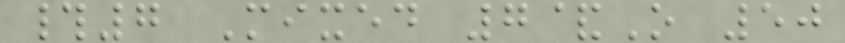#7 Mixed 7&O 50
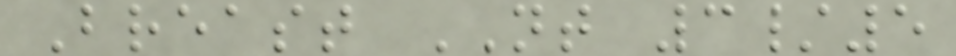Breast NT 3/5
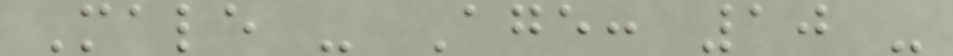Male - Age: 10 -
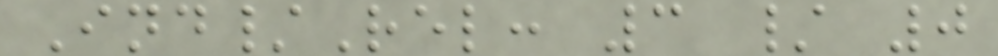Ind/Rel: 3 / 0
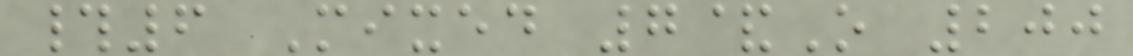#6 Mixed 7&O 200
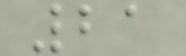21
